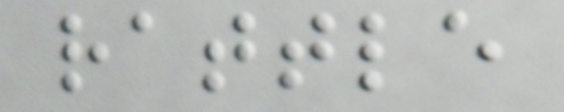rattle
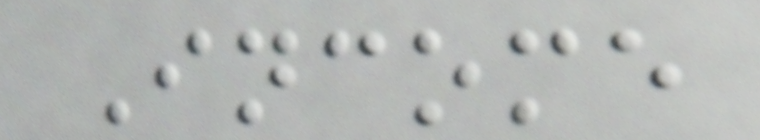Income
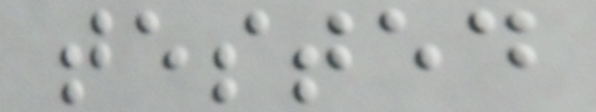tested
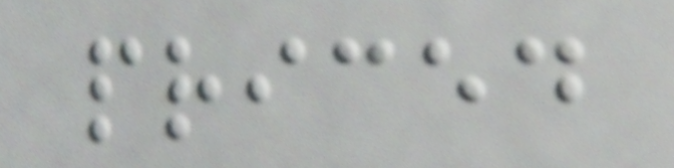priced
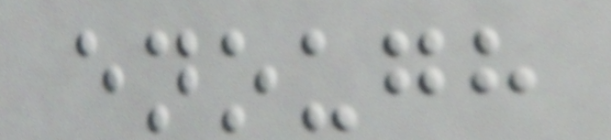enough
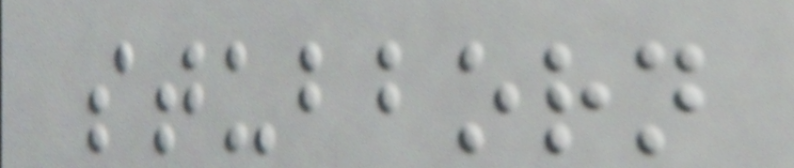stubborn
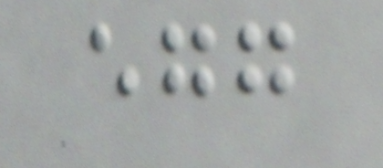egg
